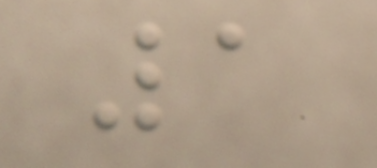1
